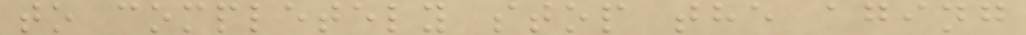to completely stop the aging
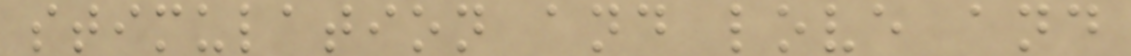stimulation and love and
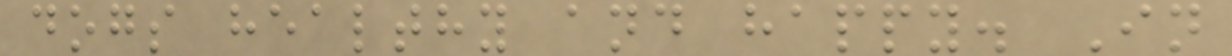dogs healthy and happy. In
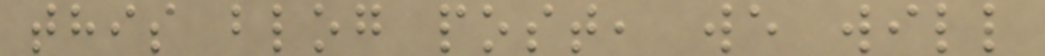this blog post, we will
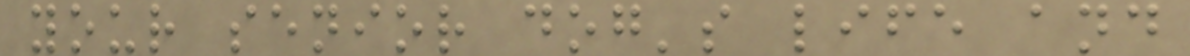your senior dog's life and
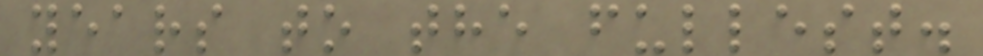years to the fullest.
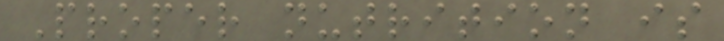Proper nutrition is
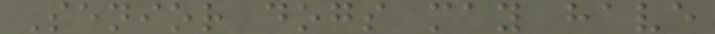Senior dogs may have
